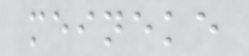meineke
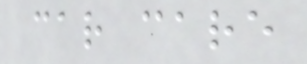car care
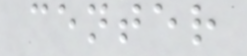center
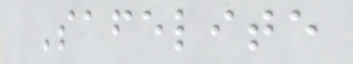Safelite
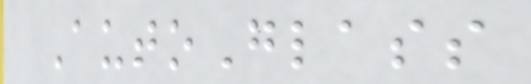AutoGlass
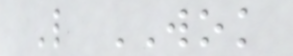L WOK
